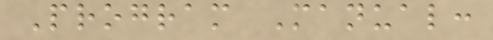Program Manual:
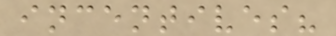incentives?
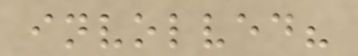involved?
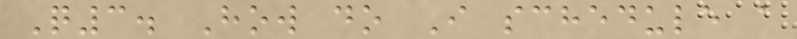Q3. How do I schedule a
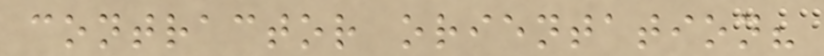contractor orientation?
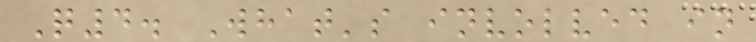Q4. What's involved in
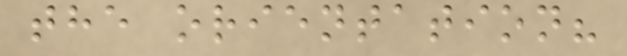the orientation?
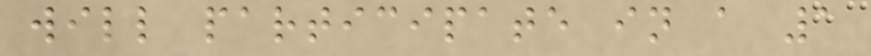will participate in a 1
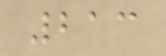213
